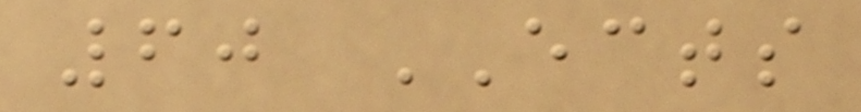60 ECTS
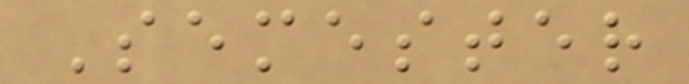Semester
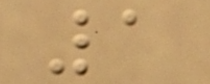1
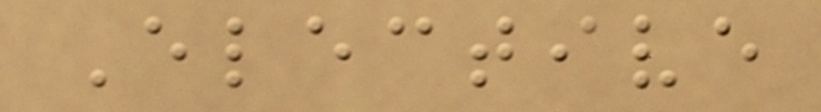Elective
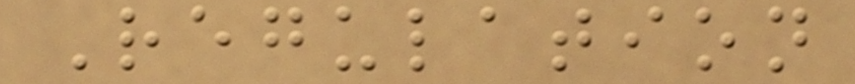Regulation
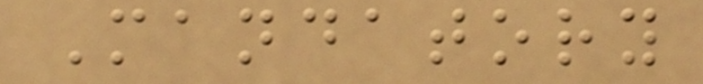Mandatory
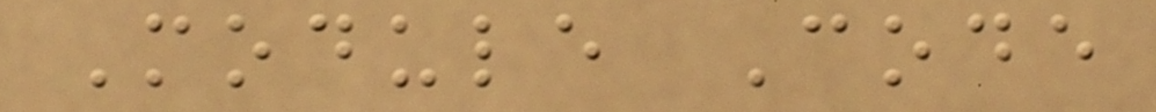Module Code
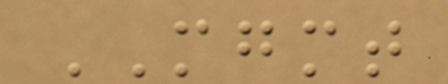MGMT
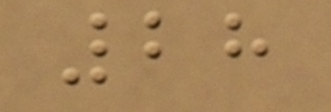28
